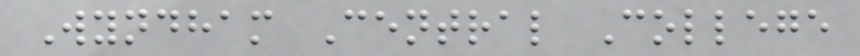Wyndham Central College
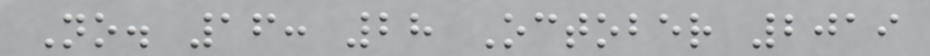No. 16: 28 October 2019
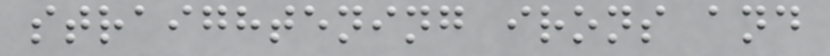straightening irons and
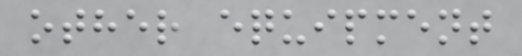other equipment
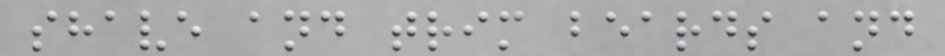shave and trim beards and
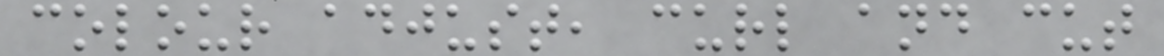colour adjust, curl and cut
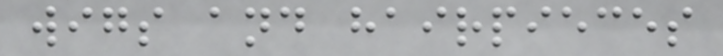wigs and hairpieces
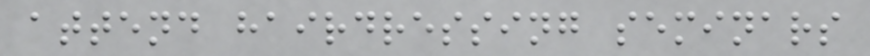attend hairdressing seminars
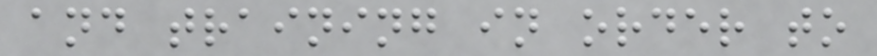and training in order to
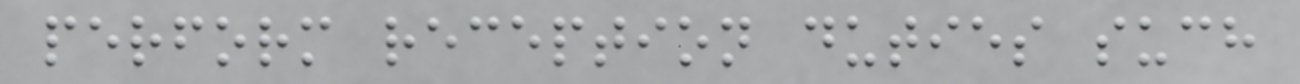perform reception duties such
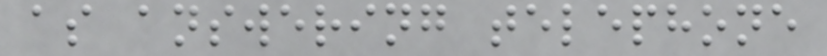as answering telephone
